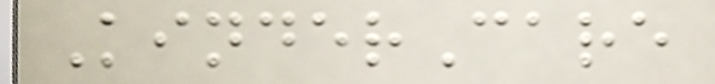KinderCare
